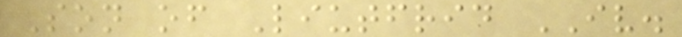Son of Liutfrid IV.
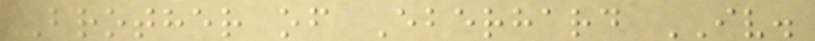Brother of Eberhard IV.
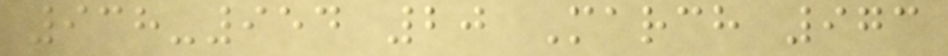938-954 20 March 973
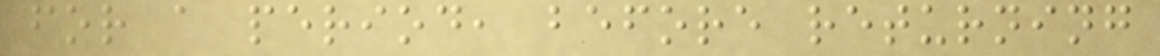for a period, before returning
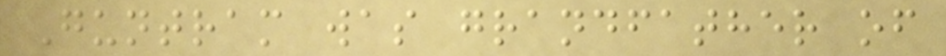Guntram was grandfather of
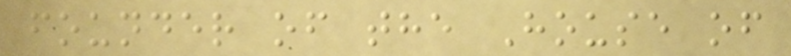founder of the House of
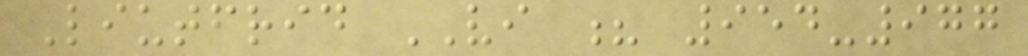Liutfrid VI ? 954-977
